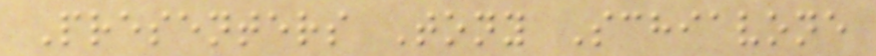Presenters Tony Schiavone
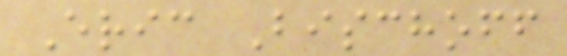Eric Bischoff
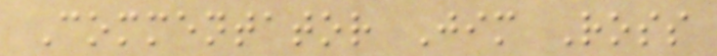Commentator Jim Ross
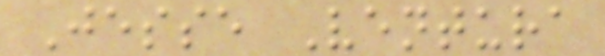Jesse Ventura
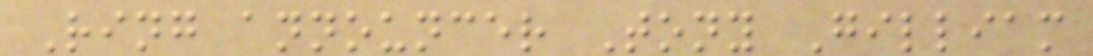Ring announcer Tony Gilliam
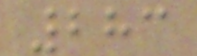283
